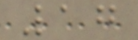17
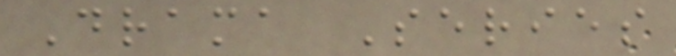Drama Series
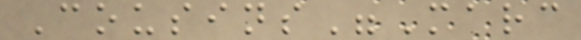Cousins"Marc
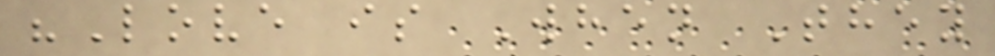"Love is When They
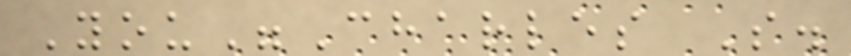You"Charles S.
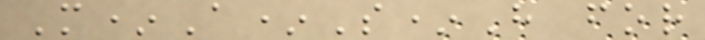M*A*S*H for
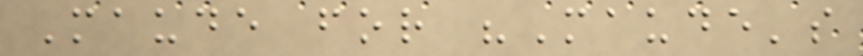Maude for "Maude's
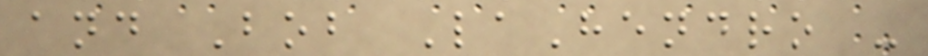and Bob LaHendro -
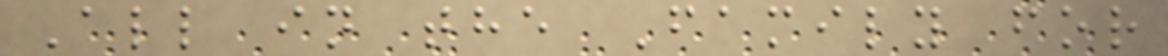All in the Family for
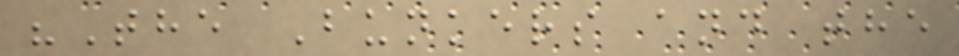"The Bunkers and the
